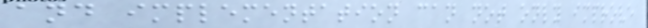and implementation can not only improve
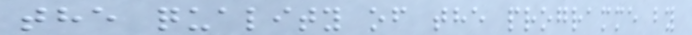the quality of the programme by
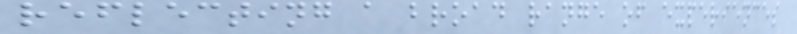reflecting a broad range of experiences
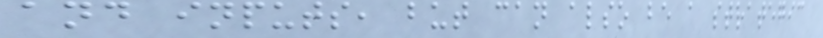and inputs, but can also be a strategic
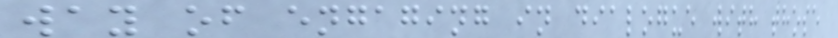way of engaging in dialogue with those
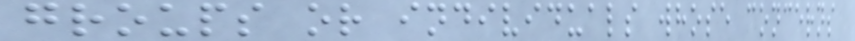groups or individuals whose concerns
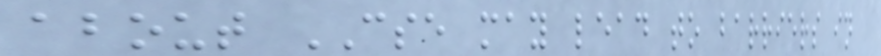about CSE may lead to barriers in
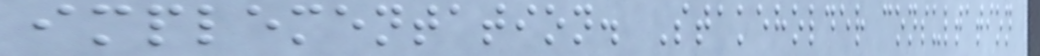implementation. Stakeholder consultation
